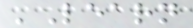'Learn
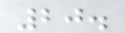20.
